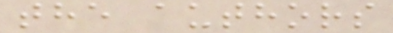the authors
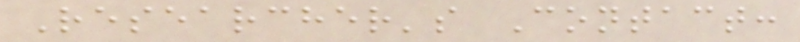Researcher's Contact:
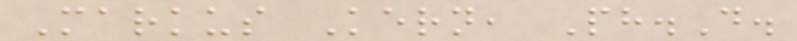Markus Kern, Ph.D.
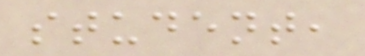student,
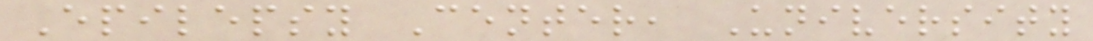Epilepsy Center, University
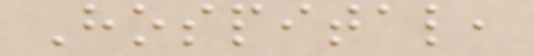Hospital,
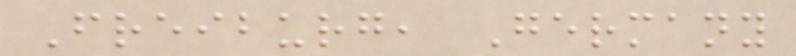Freiburg, Germany
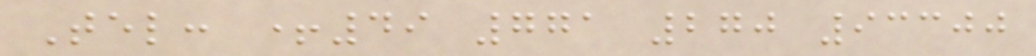Tel: +49 771 270 93300
